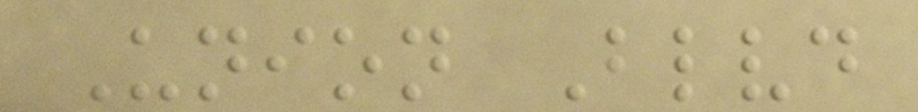Union Blvd
